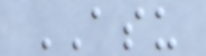ASU
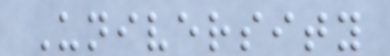University
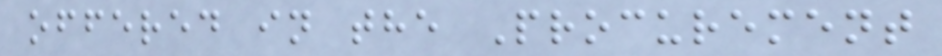offered in the Procurement
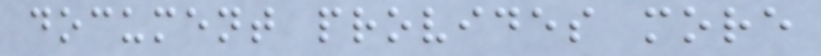document provides more
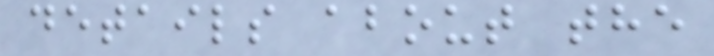details about the
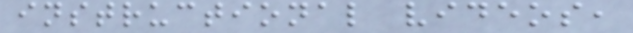instructional videos,
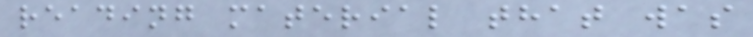reading material that was
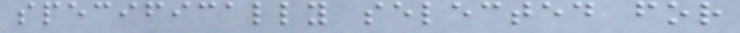specifically selected for
